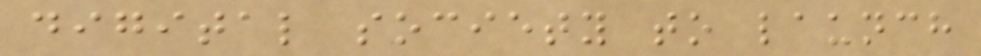digital society to launch
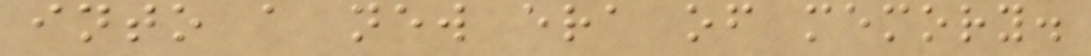into a new era of memory.
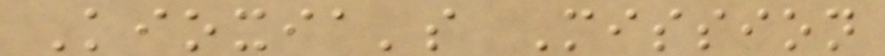Kioxia's Mission
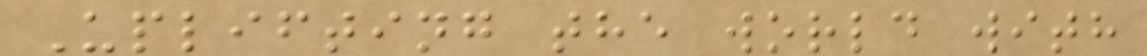Uplifting the world with
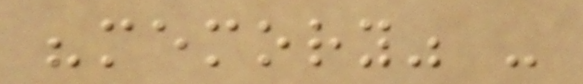"memory" -
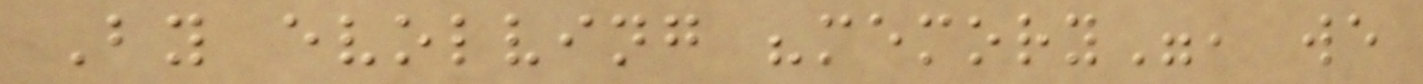By evolving "memory", we
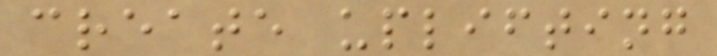create uplifting
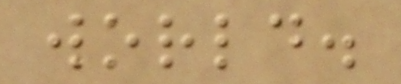world.
